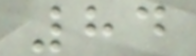84
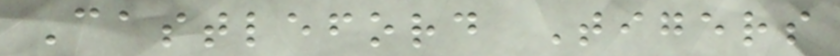Castleford Tigers
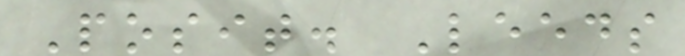Posit. Leeds
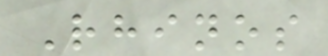Rhinos
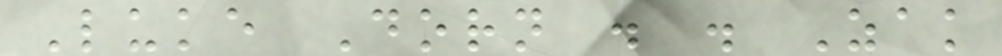Luke Dorn . . Zak
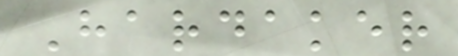Hardaker
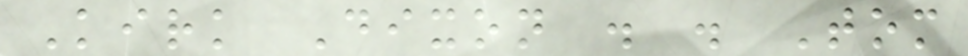Kirk Dixon . . Tom
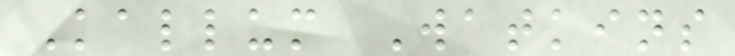Kallum Watkins
